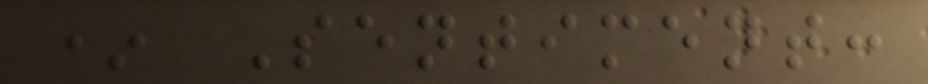* Sentiment:
